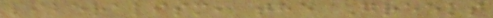liberalism, the Greeks
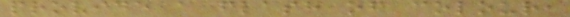provide a flash of colour,
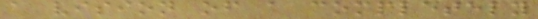a vision of a completely
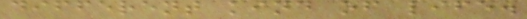different kind of life.
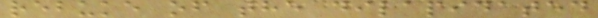rebuke of the dilapidated
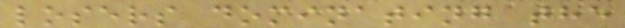losers dominating the
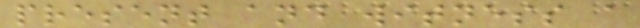present and witness a
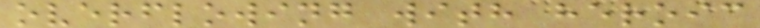overflowing with heroic
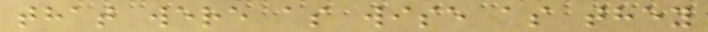that were as wise as they
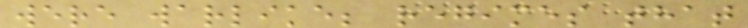were warlike; regimes that
